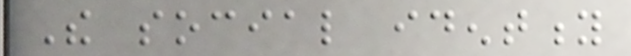The social identity
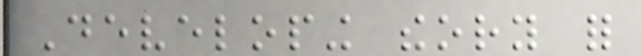Developing theory for
